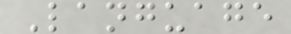Language
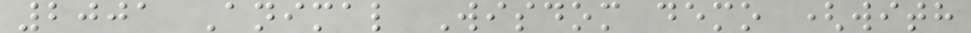2001 Animal Wisdom demo (with
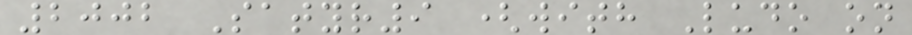2002 Satyr9 (with Ludo on
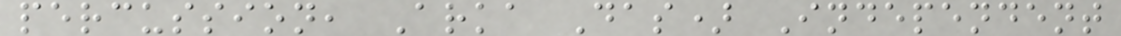percussion, Arka Das) Independent
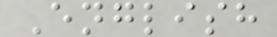English
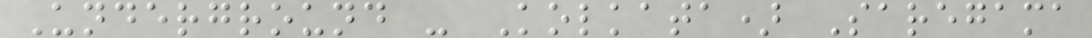Underground - Kolkata) Saregama
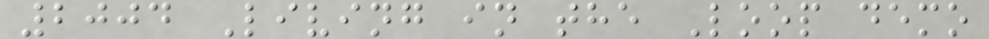2004 Living in the Loop demo
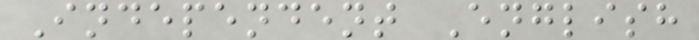Independent English
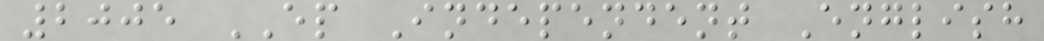2005 EP Independent English
